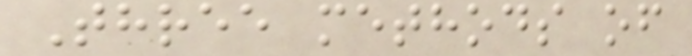Three methods of
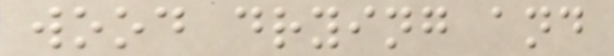wood drying and
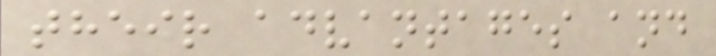their advantages and
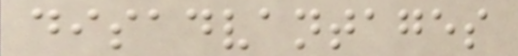disadvantages
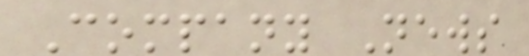Company News
